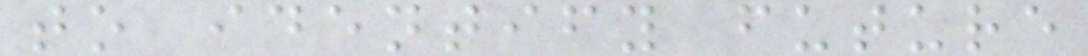to identify future
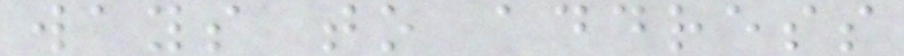ways to address
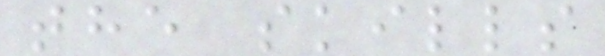the skills
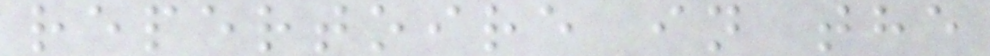repertoire in the
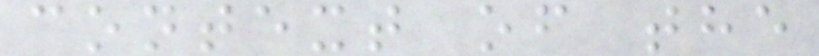context of the
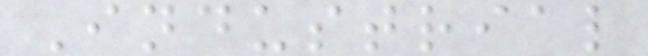Industrial
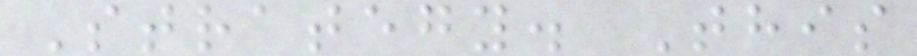Strategy. This
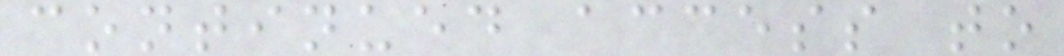continued access to
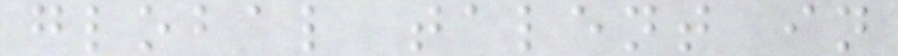global talent in
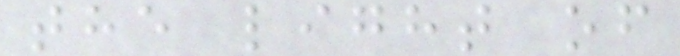the light of
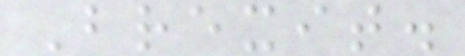Brexit.
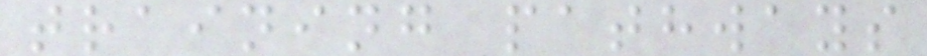training pathways
